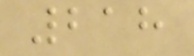218
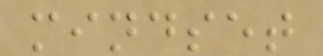mindset
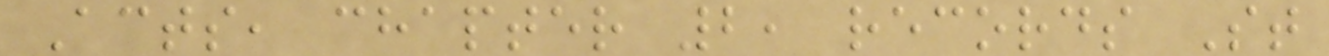Acts, chapter 2, records St
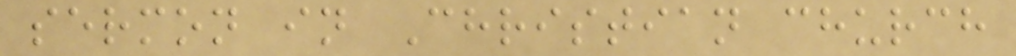sermon in Christian church
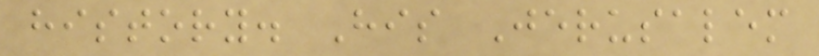history. His Jerusalem
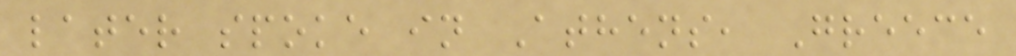later spoke in Athens, Greece
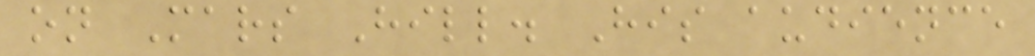on Mars Hill. His audience
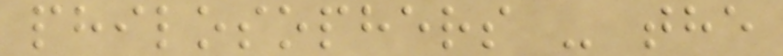philosophers - the
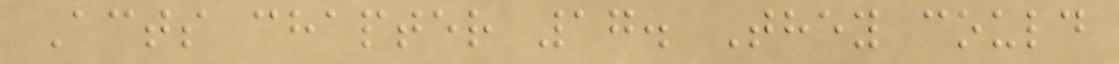Acts chapter 17. They could
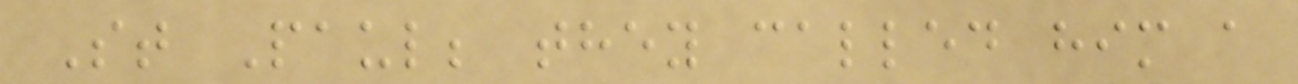St Paul; they called him a
